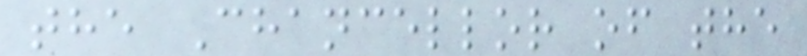the Chancellor of the
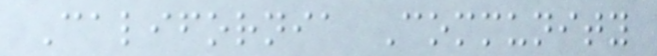California Community
